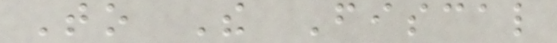To The Fiscal
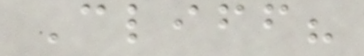Cliff?
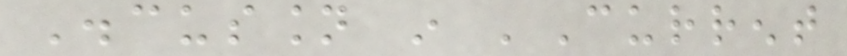Discussion in 'Current
